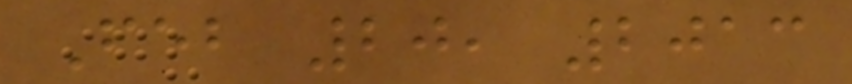Feb 20, 2013
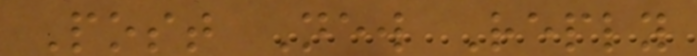Post New Reply
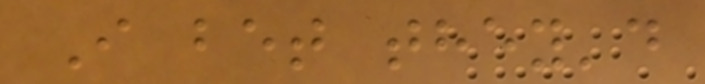I bet they'd
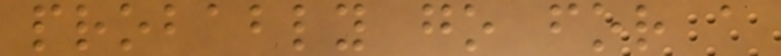probably go for a
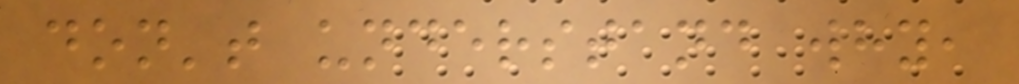don't understand why,
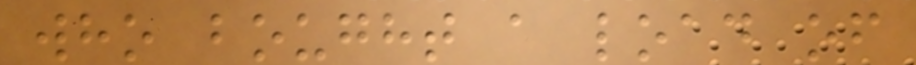who bought a load of
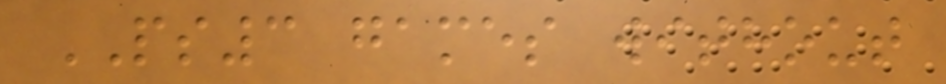PS3 games without
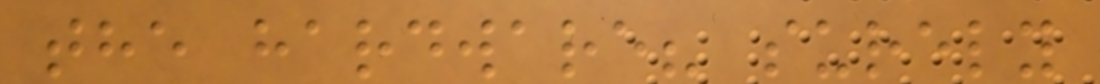the hardware? surely
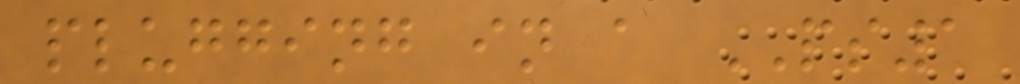plugging in a PS1
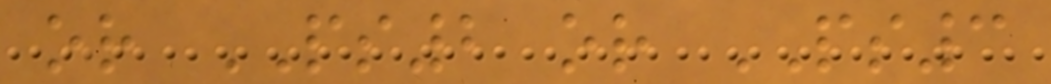or PS2 or PS3
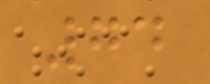74
